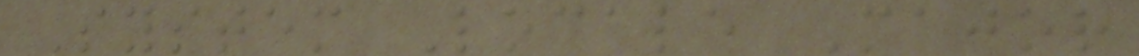System Locale Major
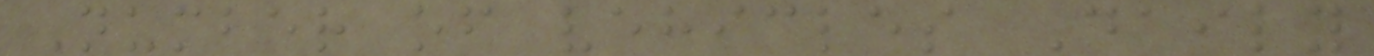Number of vehicles Daily
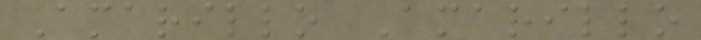Amarillo Amarillo
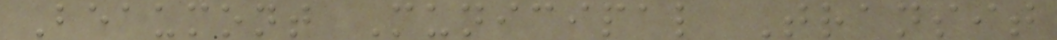Beaumont Municipal Transit
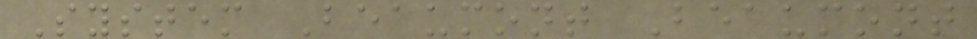System Beaumont Beaumont
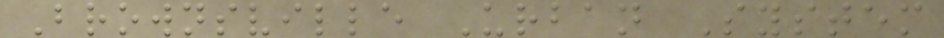Brownsville Urban System
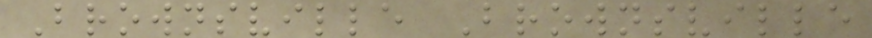Brownsville Brownsville
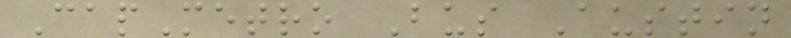CapMetro Bus Austin
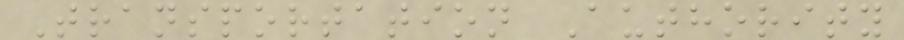Transportation Authority
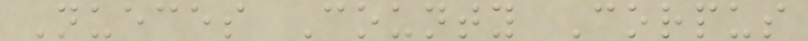Nueces County Corpus
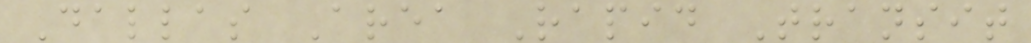Dallas Area Rapid Transit
